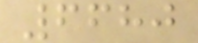6680
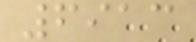6913
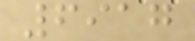6917
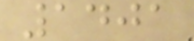1401
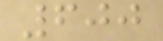600
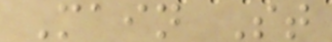Main St
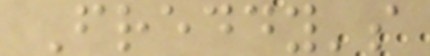Freddy's
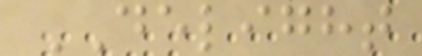DELIGHT
